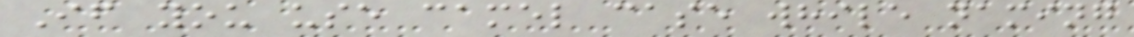If you use camel case while naming
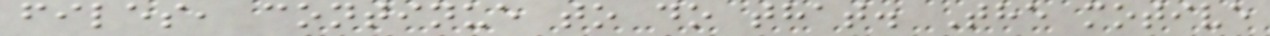files, continue to do that. The motive
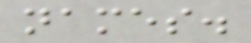names.
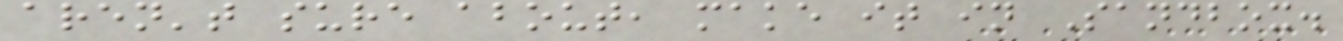aren't sure about, make it in Sandbox.
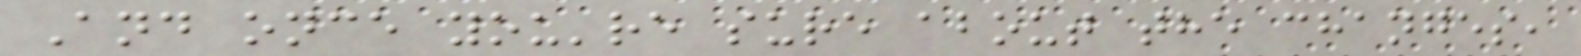And once you're sure about the changes,
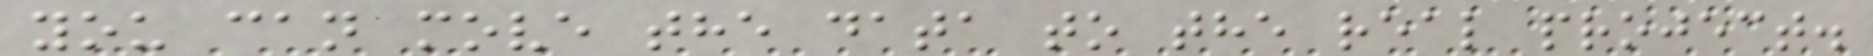you can move the data to the real project.
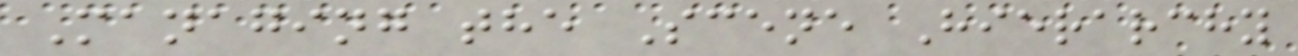Managing the Scene Hierarchy
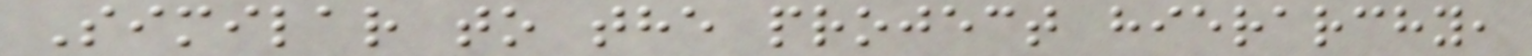Similar to the project hierarchy,
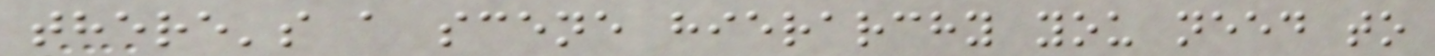there's a scene hierarchy you need to
